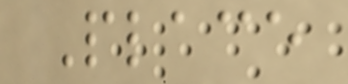Place
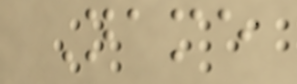Name
